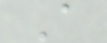A
